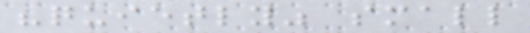"quietly" small
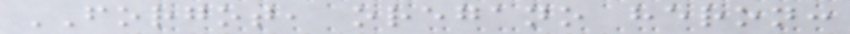FORGOT, oregano heron:
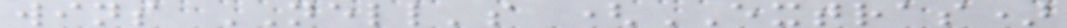wins NELL's (EXTRAS)
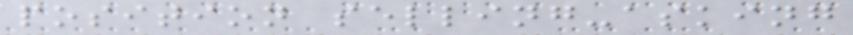position selling-asking
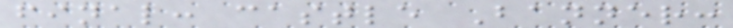final: castle Banner:
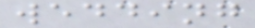wedding
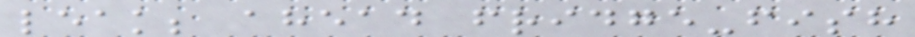leak; ahead fridge-fish
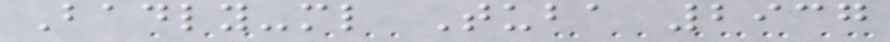Badly-ml Tuba 2937
